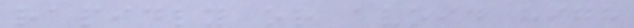rapidly or avoid high
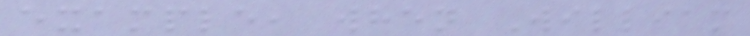example, when William
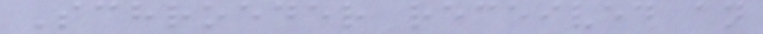Schroeder received an
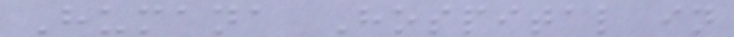Humana Hospital in
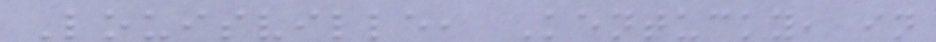Louisville, Kentucky, in
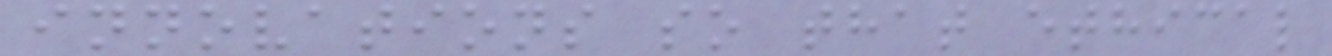innovations so that ethical
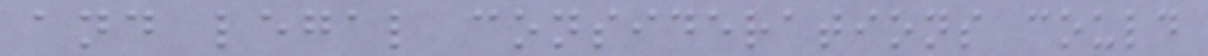and legal considerations could
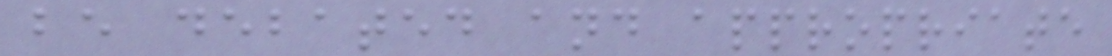be debated and appropriate
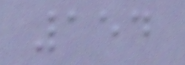154
